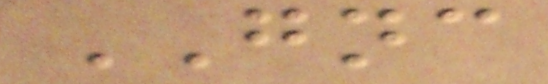GNC
